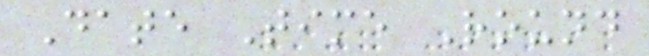Date Time Round
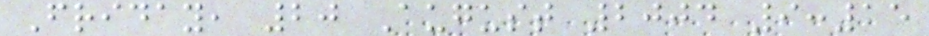Friday, 20 August 2004 9:15
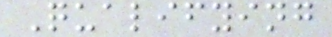Qualifying
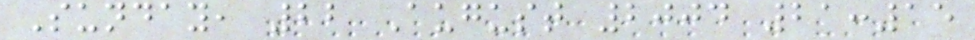Sunday, 22 August 2004 21:15
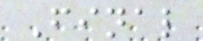Final
